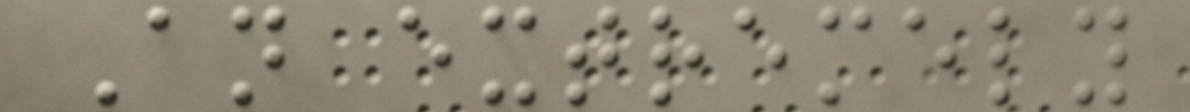An extremely
